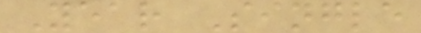Year Single
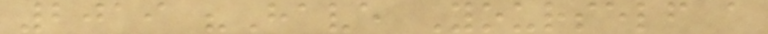2019 "Have Yourself a
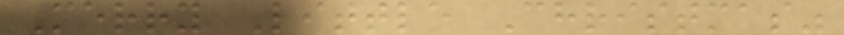Merry Little Christmas"
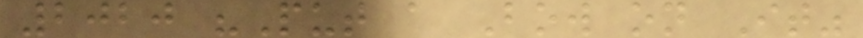2020 "Put a Bow on It"
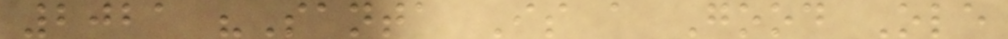2021 "Santa Is a Good Ole
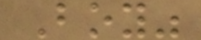Boy"
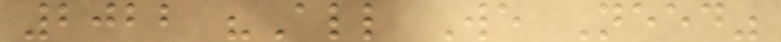2022 "All We Need"
